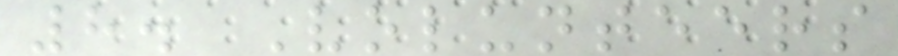8. Volunteers
